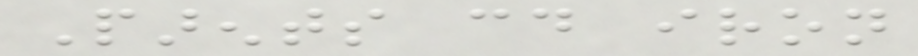Parents could iron
